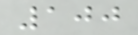100
